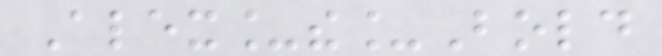Alex_the_Bold
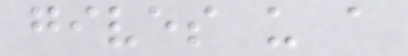gives us a
